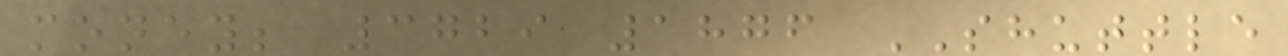money; 3729 1876 SHUTTLE
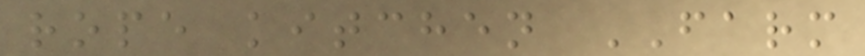rope kitchen FARM
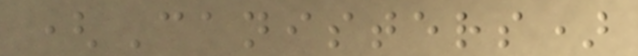(Canisters)
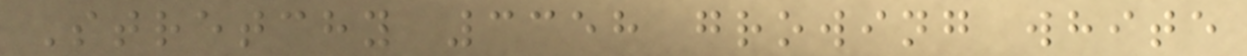Stretchy 3358 growing white
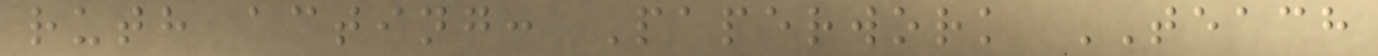ruth acting: Paperwork TEACH
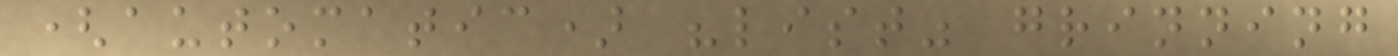(automatic) "list" grinning
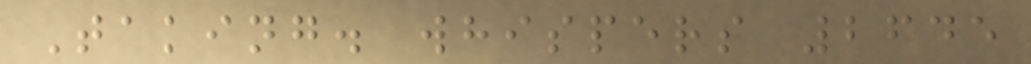Taking. whispers 2645
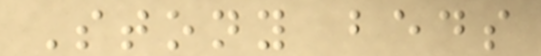Stony beds
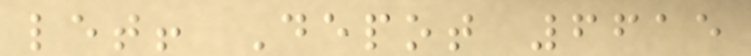let! Depot 6615
